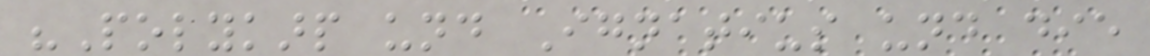"Polykarp und Ignatius und die
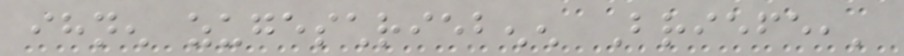ihnen zugeschriebenen Briefe,'
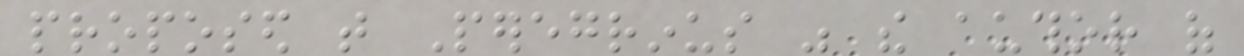proposed that Peregrinus was the author of
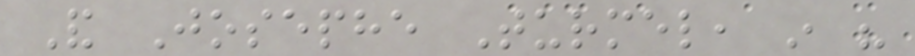And Josephe Turmel, in his
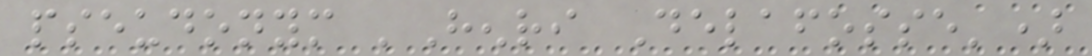pseudonym 'Henri Delafosse')
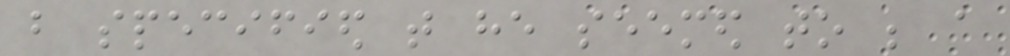but specified that he seemed to be a
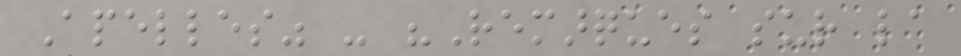Apelles" - "Remarques sur la
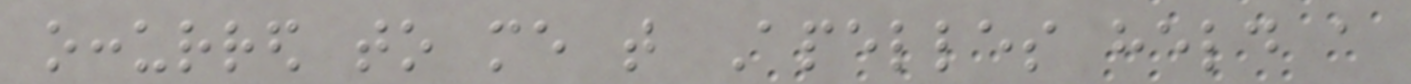occurred to me that Apelles held a
